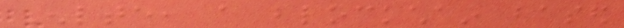Enlte, a blockchain based
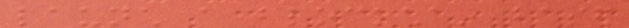launch a blockchain based
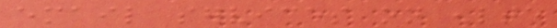email services on enlte
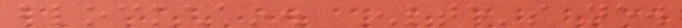blockchain. Enlte's new
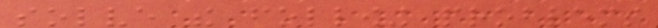solve the following problems
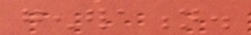generation.
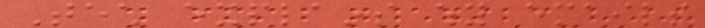Tech explains why emails
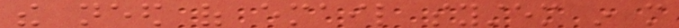the need of email system in more
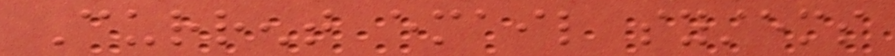Current email systems
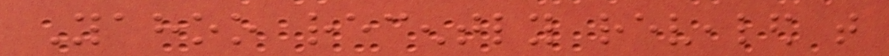Yahoo recently revealed that
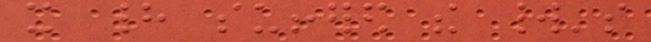it had suffered the world's
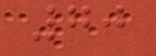70
